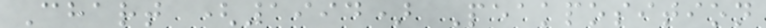Chart (1994) Peakposition
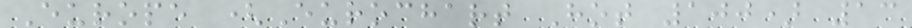Europe (Eurochart Hot 100) 13
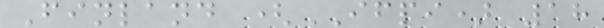Finland (IFPI) 18
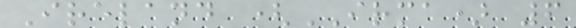Ireland (IRMA) 6
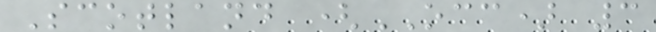Scotland (OCC) 3
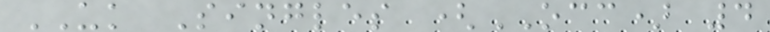UK Singles (OCC) 4
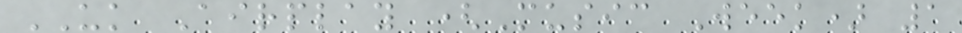UK Airplay (Music Week) 1
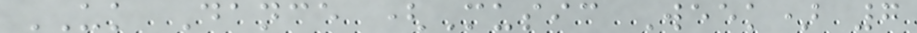UK Dance (Music Week) 7
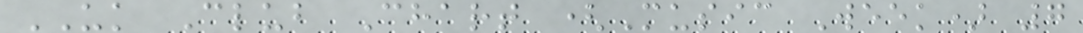UK Club Chart (Music Week) 7
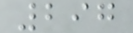297
